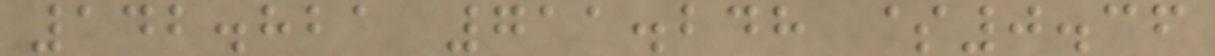142.821 711.248 $0.36
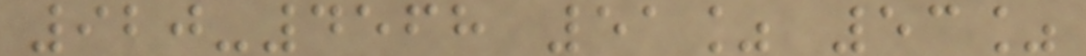920-4568 51% 53%
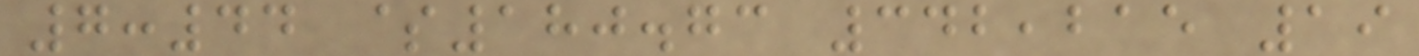7:44 $180.73 342,215 19
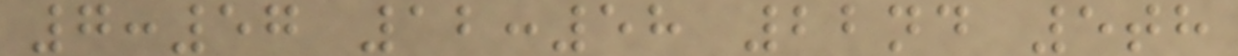7:57 12:58 22nd 5th
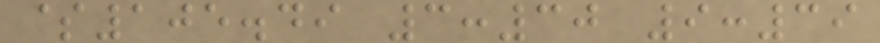$105.49 3:30 9:39
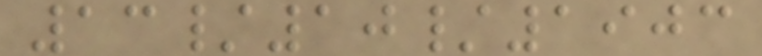13/10/1903
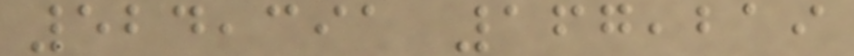524,391 167,219
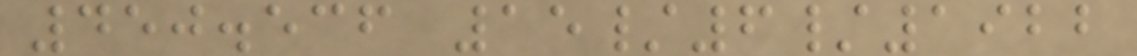450.536 15/6/1922
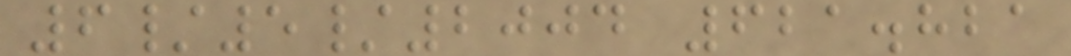6/5/2004 621.821
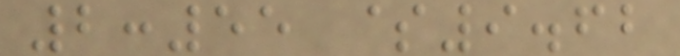2:55 $9.62
